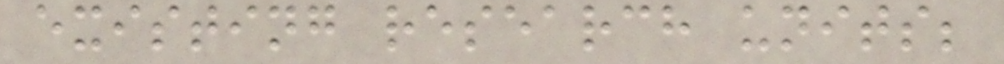existing research units;
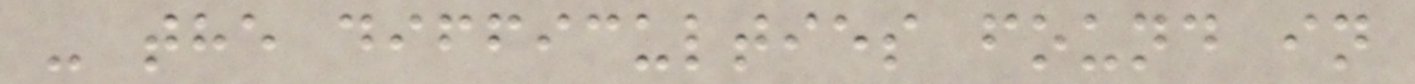- the difficulties found in
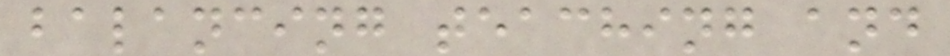balancing teaching and
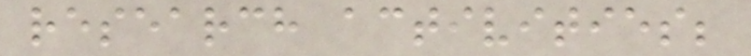research activities;
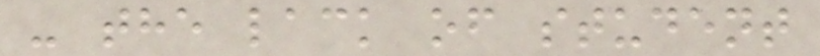- the lack of student
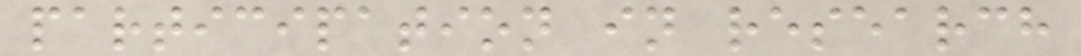participation in research
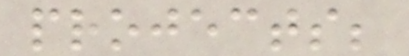projects;
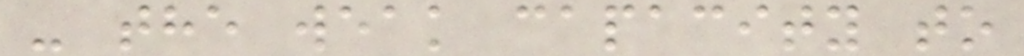- the weak capacity to
